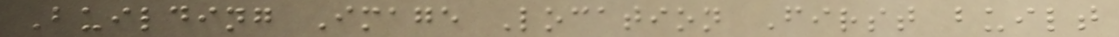Building Image Location First built
